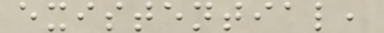existential,
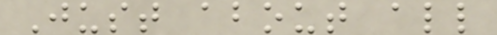Just about all
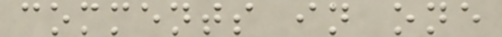comments in one
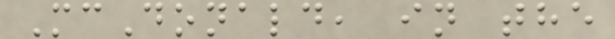McDonald, in the
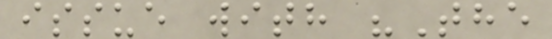issue with "The
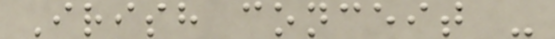Irish conceit -
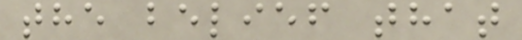the belief that
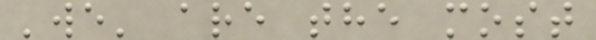'we' are the most
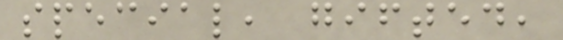special, gifted,
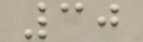30
